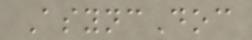AsyncDoc
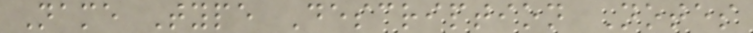Name Type Description Notes
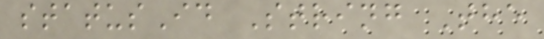statusId String The
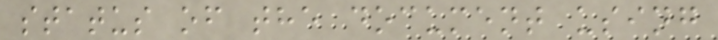status of the document using
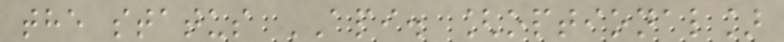the status API. [optional]
